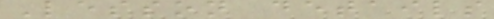Lesson details
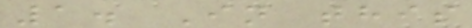1. In this
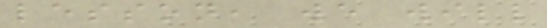lesson, we will
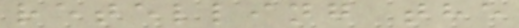retelling the
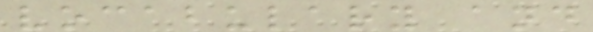vocabulary and
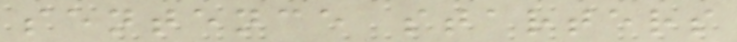sentence starters
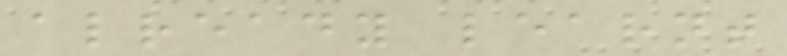already learnt
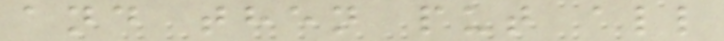and then put all
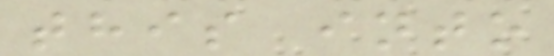this into
